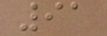91
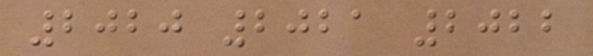2020 2021 2022
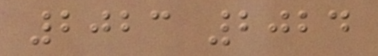2023 2024
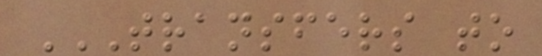TRANSFERS TO
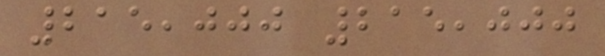215,000 215,000
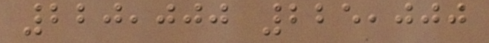220,000 225,000
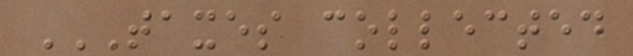TAXES COLLECTED
